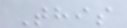This
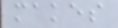makes
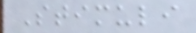Stimuli
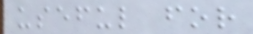useful for
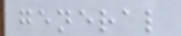general
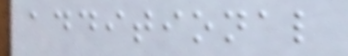additional
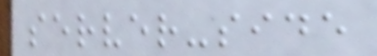server-side
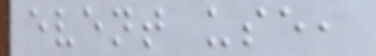event use,
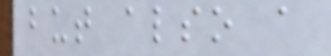but also a
